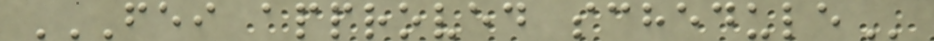FEI APPROVED SCHEDULE
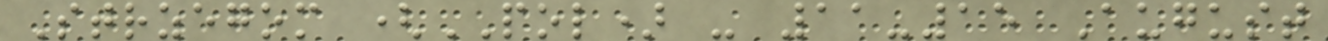Strzegom (POL) - 11-15 August
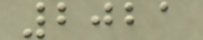2021
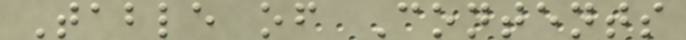Table of Contents
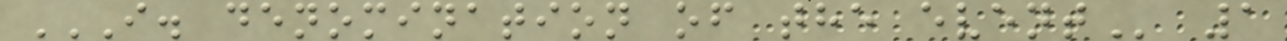I. DENOMINATION OF THE EVENT 1
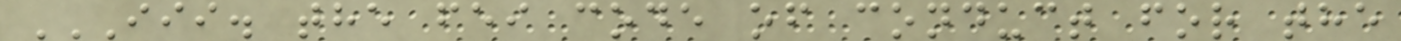III. THE FEI CODE OF CONDUCT FOR THE
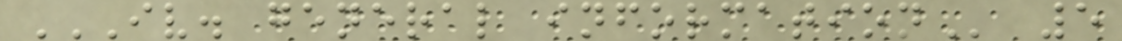IV. GENERAL INFORMATION 5
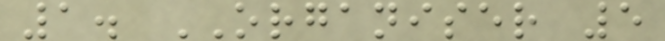1. ORGANISER 5
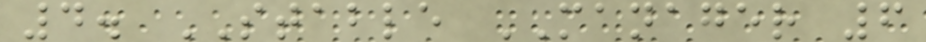4. STABLE MANAGER 6
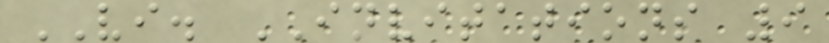VI. INVITATIONS 9
